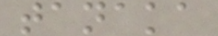tanaka
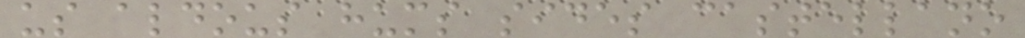us aldous hums sides castellano
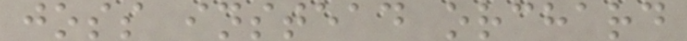joss instead orchard
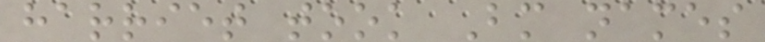harriet took Bm names
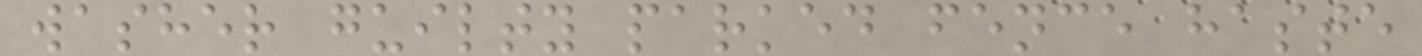washer guilty parked fence haste
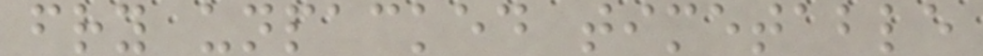fry unpacked timetable
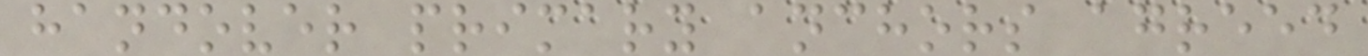handover primary anchors agreed
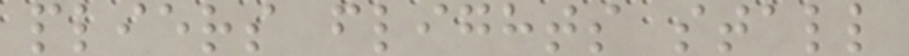pliers flights stall
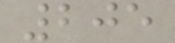205
